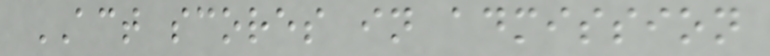ACT scores in admission
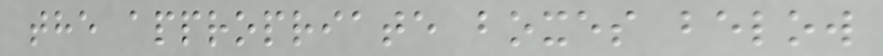the appropriate boxes below
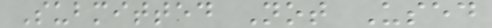Submitted Not Used
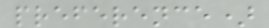preference)
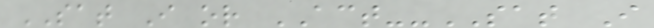SAT I or ACT--SAT I
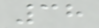38
